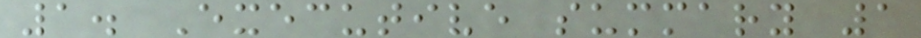1. Executive summary 1
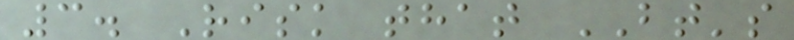3. Risk that BT's
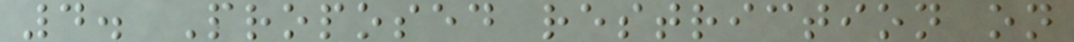4. Proposed restriction on
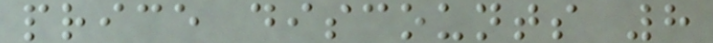price discounts 8
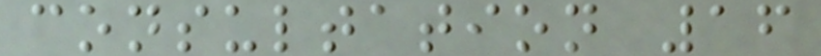consultation 16
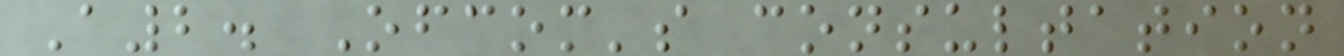A2. Ofcom's consultation
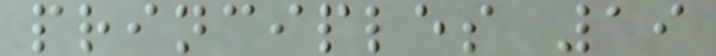principles 19
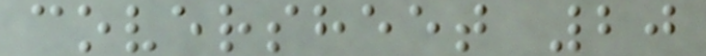coversheet 20
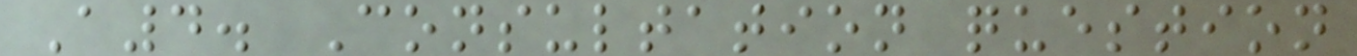A4. Consultation question
